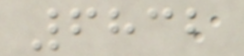6832
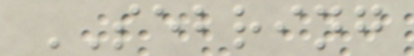SEBRING
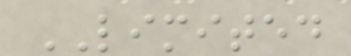LIMITED
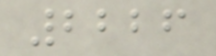2226
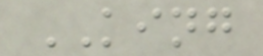KING
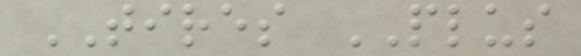TIRES PLUS
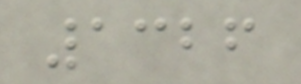1326
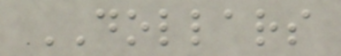DOLLARS
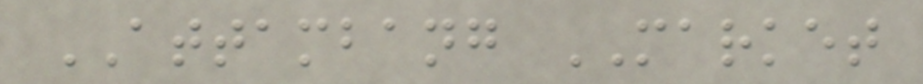ATTAMBANG MARKET
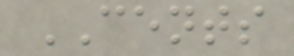CENTS
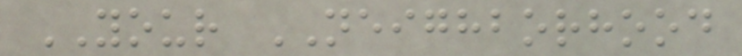YOUR NEIGHBORHOOD
